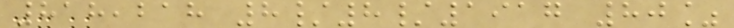818,218 8/8/1917 80%
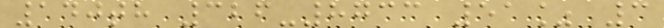140th 326-8733 51% 3
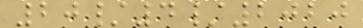20/4/2020
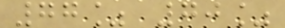77% 70%
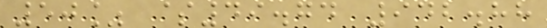50% $49.74 942.88
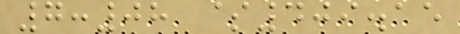7:08 $409.15
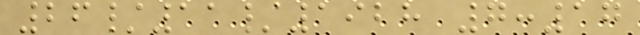26/11/1928 7:17
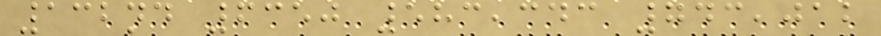132nd 6350 583,343 743,012
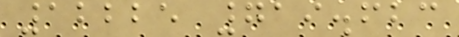12225 719.623
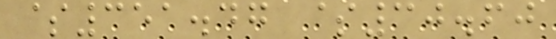$351.47 $30.60
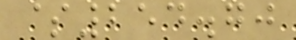$254.70
